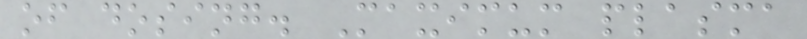of dosing. Maximum plasma
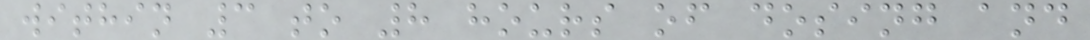within 3 to 8 hours of dosing and
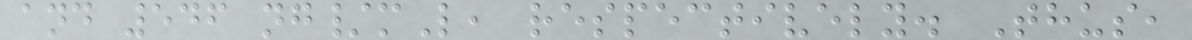and 546 ng/mL, respectively. Thus,
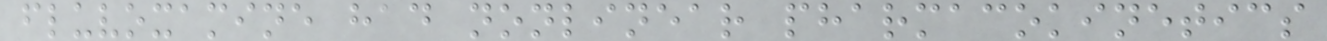fluvoxamine had nonlinear pharmacokinetics
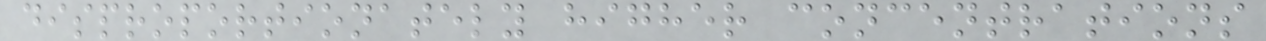disproportionately higher concentrations
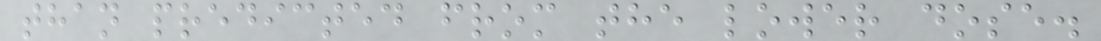than predicted from the lower dose.
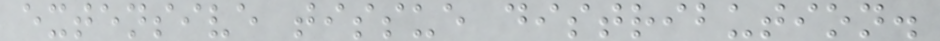extensive tissue distribution.
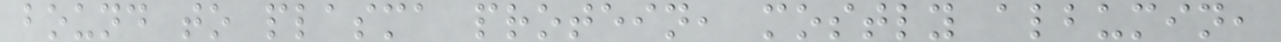bound to plasma protein, mostly albumin,
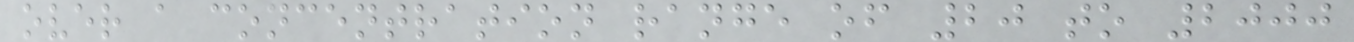over a concentration range of 20 to 2000
